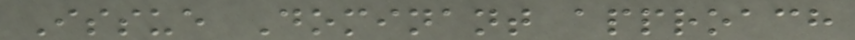Issue Dominant approach
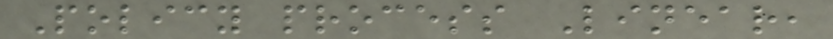Policy process Linear,
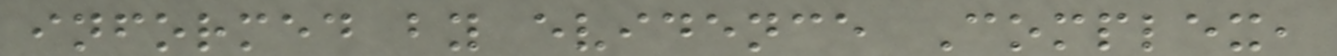informed by evidence Complex,
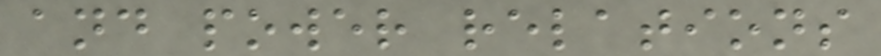and power relations
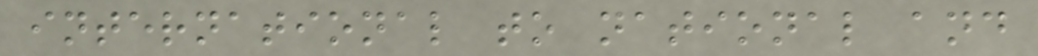international to national and
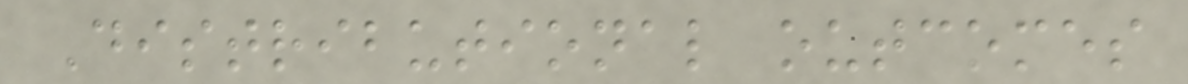Distributional outcomes
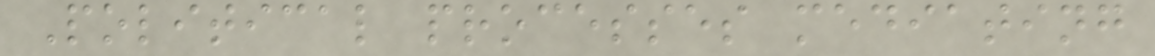Political processes mediating
